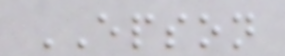EPSON
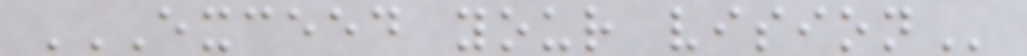EXCEED YOUR VISION
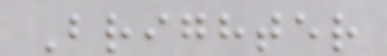Brighter
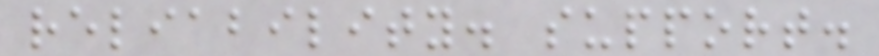reliability. support.
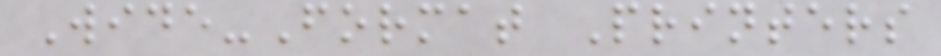Wide-Format Printers
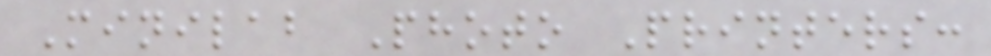Minilab Photo Printers:
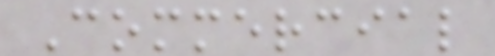Commercial
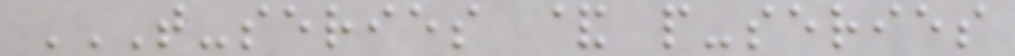T-SERIES & P-SERIES
